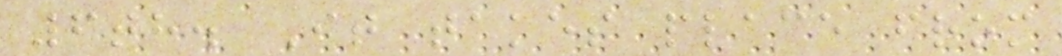6th. It takes place from
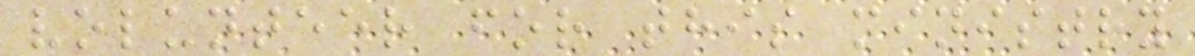volunteer for this ministry
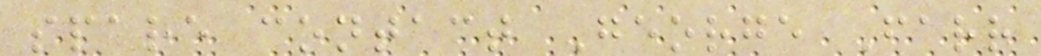spare contact George Farr
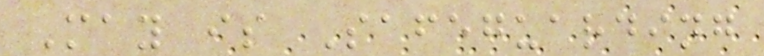May is Safeguarding
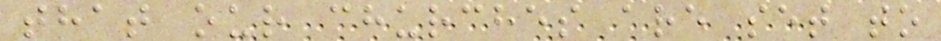that our churches are set to
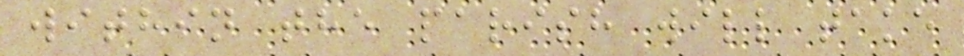within the parish will take
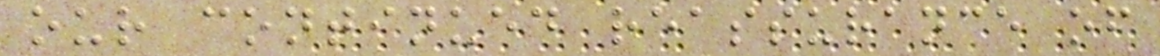our continued reassurance of
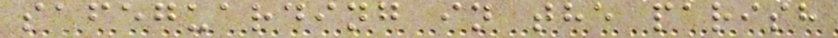safeguarding in the parish
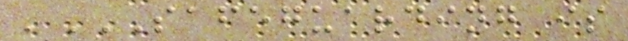'SAFEGUARDING IS
